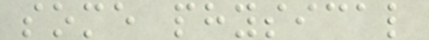some physical
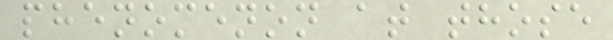phenomenon at those
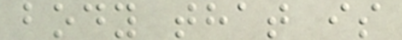body that is
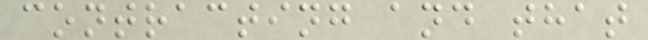contracting and that
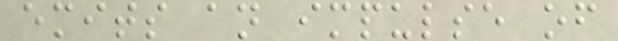emits an impulse of
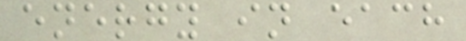energy in each
